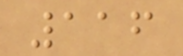116
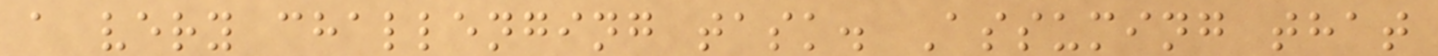a very challenging task. Assuming that
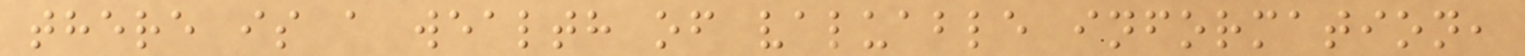there is a wealth of valuable information,
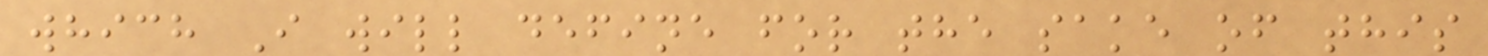which I will define for the sake of this
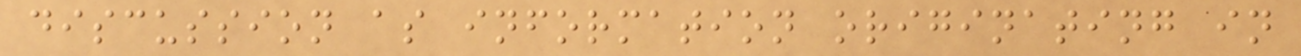discussion as information originating in
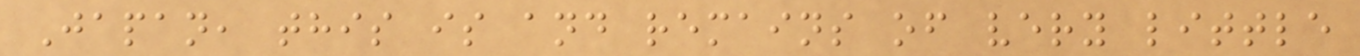Japan, this is and remains of very little
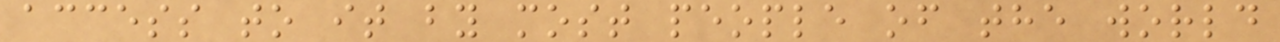access to it by most people of the world
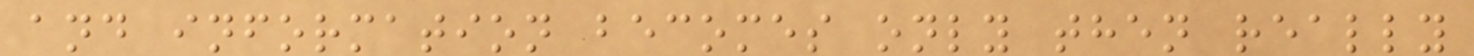and information becomes only then really
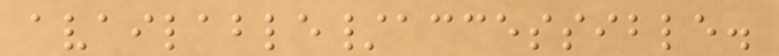available/accessible.
